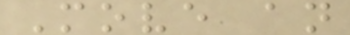Move an
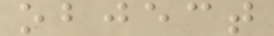object
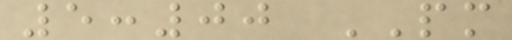5:00 PM
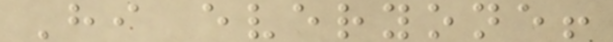Hi everyone!
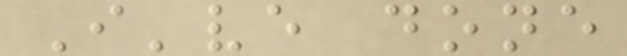I've done
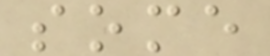some
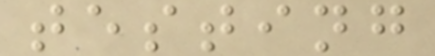testing
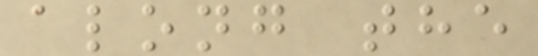along the
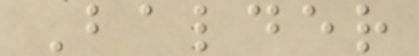Balder
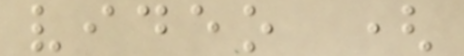video (
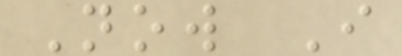Now I
